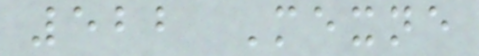522 Mexne
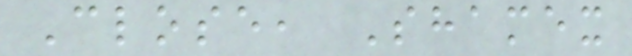Close, Shamex
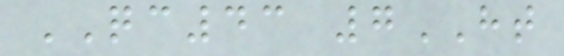QC43 7HT
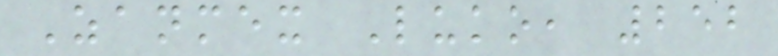Zanmex Luko, 252
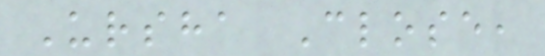Ursha Close,
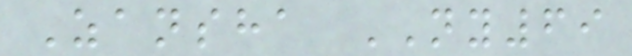Zansha NY69
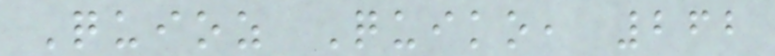Quioz Quiko, 262
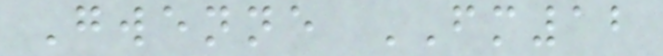Gwenne FM12
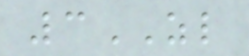3ZL
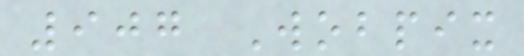907 Wobpix
